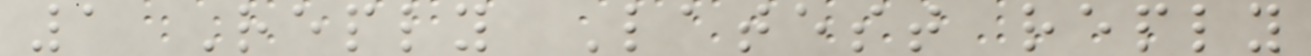1 Reply Latest reply
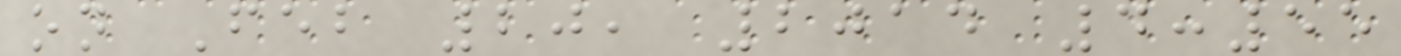on Feb 20, 2014 4:55
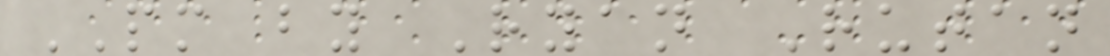PM by Ryan Rutan
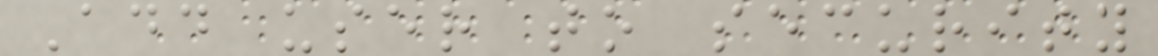Add user to security
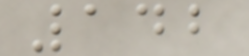142
